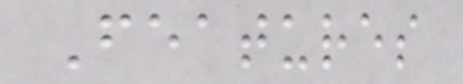Features
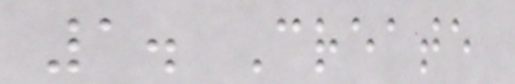1. Create
